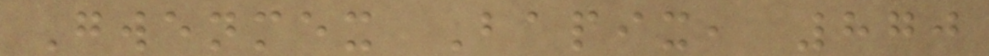Gwenmex Bapix, 870
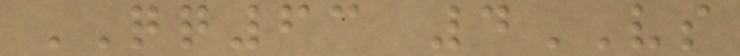QQ63 4VS
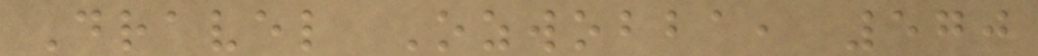Dravel Ozwobba, 570
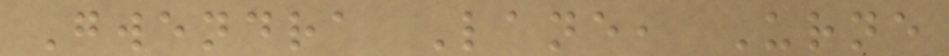Gwendra Lane, Urne
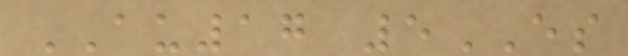AU17 5ES
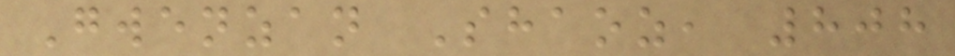Gwenzan Shaoz, 808
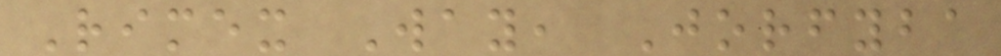Rimex Way, Jorfyba
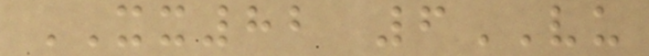XX82 6VU
